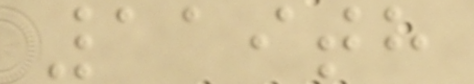119th
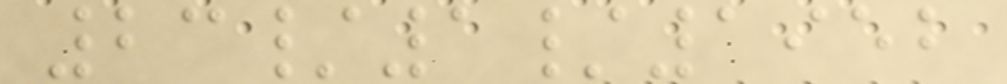23/1/1952
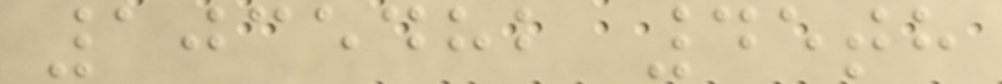1035482 45th
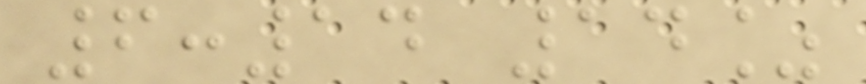6:14 14%
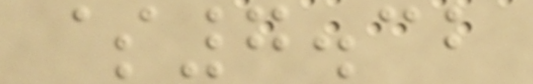$7.32
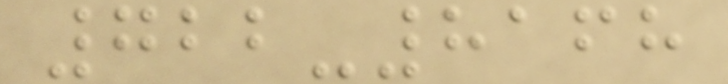722-8168
